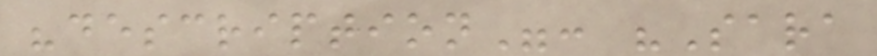"description": "Sara
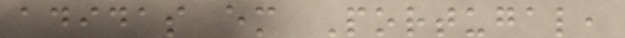adidas em Portugal,
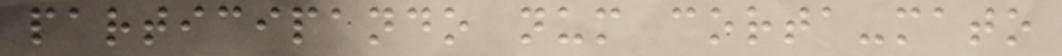participando num corta-mato
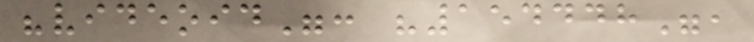"videoid": "154448",
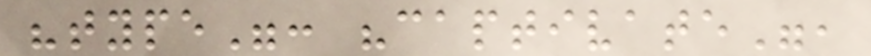"type": "captivate",
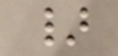}
